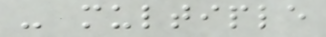- multiple
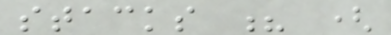stacks ? (
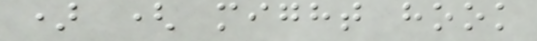) ( might hook
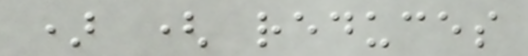) ( reduces
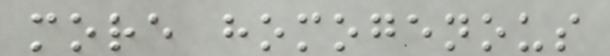more homogenous
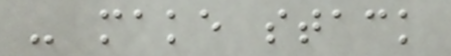- make stack
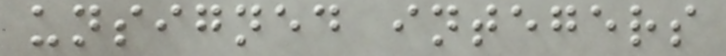unsigned integers
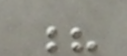?
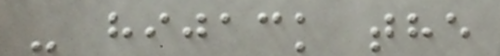- hijack the
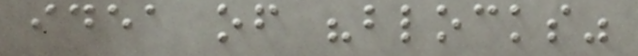idea of "blocks"
